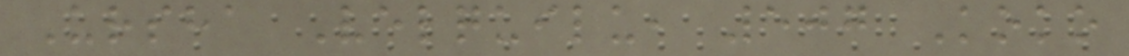Ursha Velquilu, 507 Koko
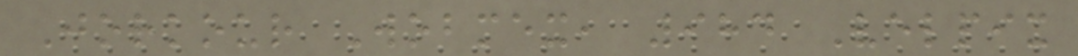Jorkour Wobmex, 984 Velpix
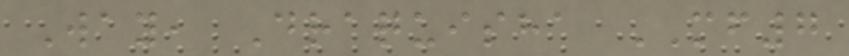Way, Draquisha MF7
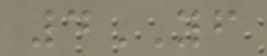4YF
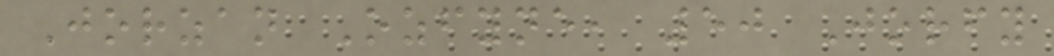Jorzan Ozfyne, 50 Jorfy
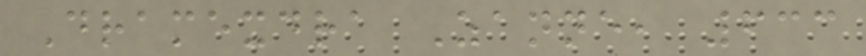Dramexdra Zanne, 633
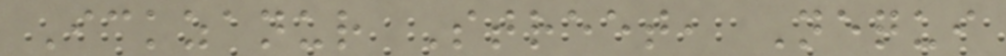Ickzanur Street, Nequi
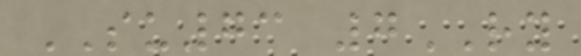SU73 7RY
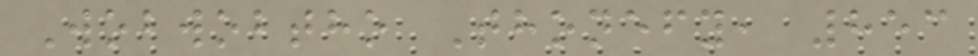Wobwobtho Thonefy, 853
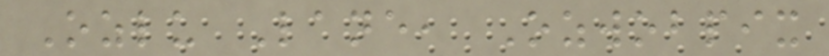Ozlu Lane, Ozwobpix
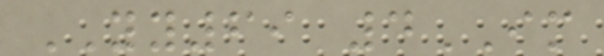YY69 4IM
